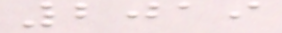2019
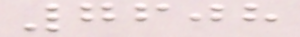7608
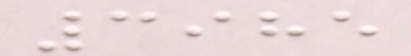3985
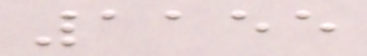1155
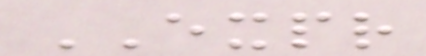EXPR
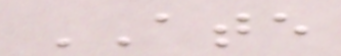ATE
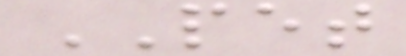PET
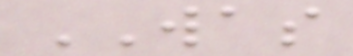WAS
